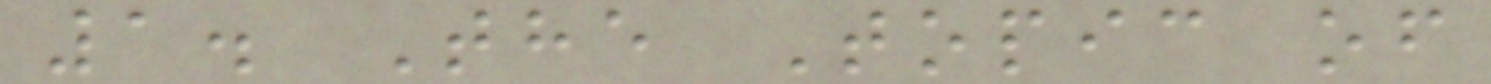1. The Topic of
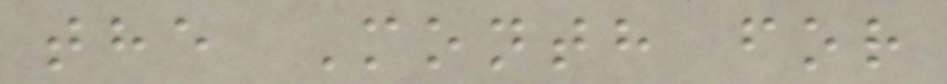the Month for
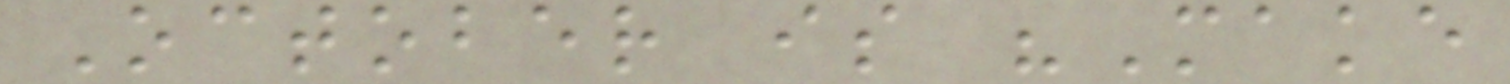October is "Make
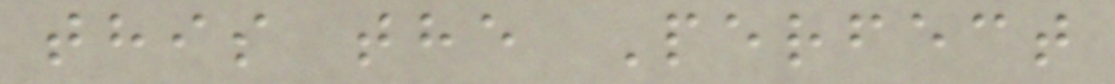this the Perfect
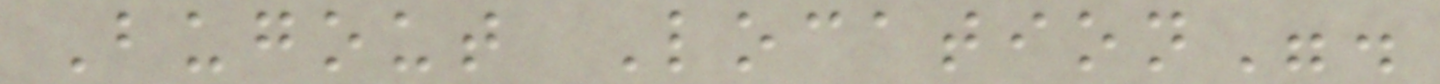Bugout Location".
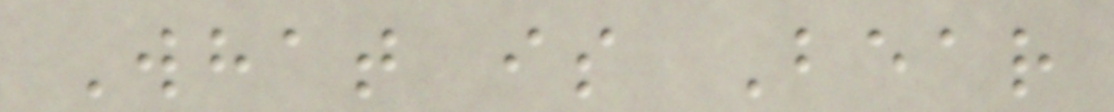What is Bear
